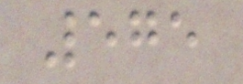575
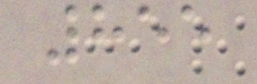855
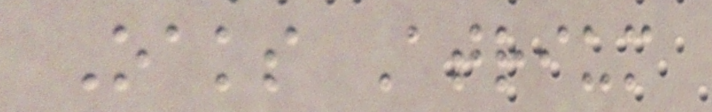Oaks Atrium
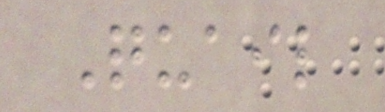Quail
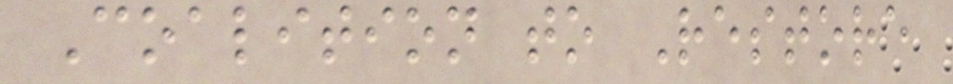Coalition to Restore
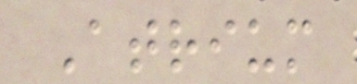Atrium
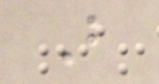B
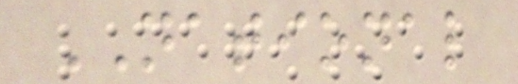NATIONAL
